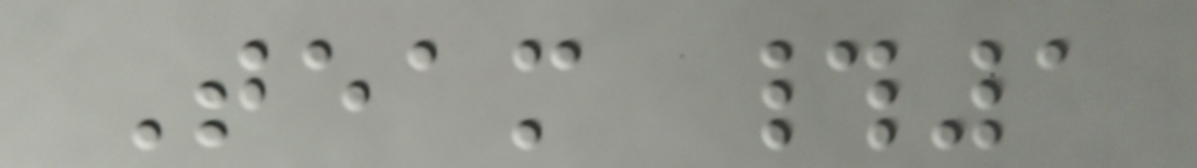Team #1
